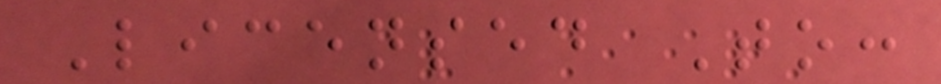Licensed To:
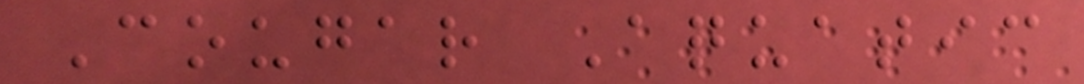Cougar Aquatic
